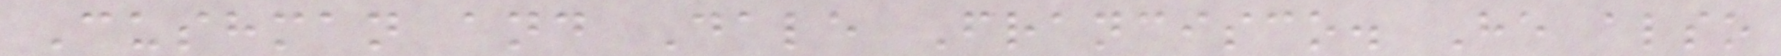Cushman and Dale Francisco. He also
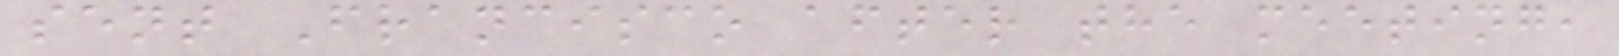sent Francisco after the meeting,
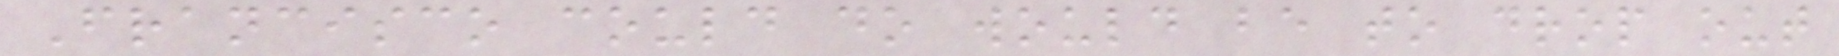Francisco could do would be to drop out
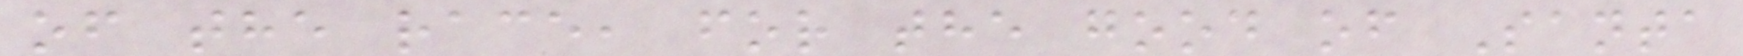of the race, for the good of Santa
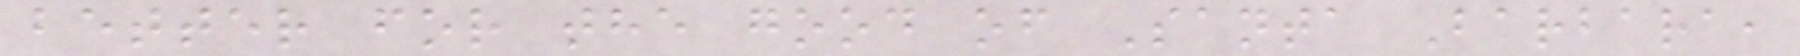better for the good of Santa Barbara,
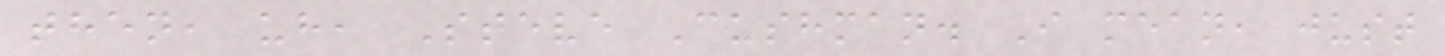then, uh, Steve Cushman. I mean, just
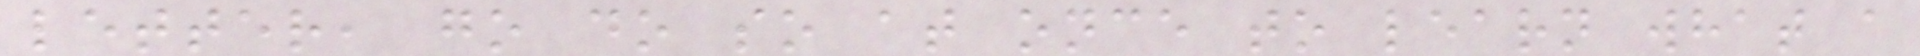letter, go do so at once to learn what a
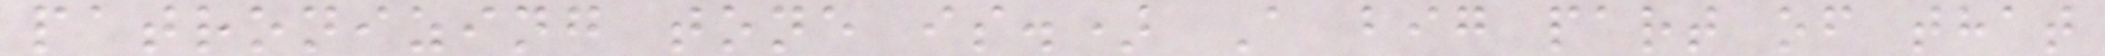patronizing tone is.) A big part of that
